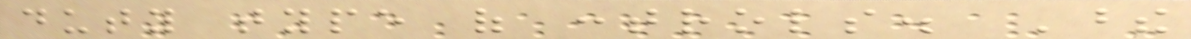duty type of controls. These
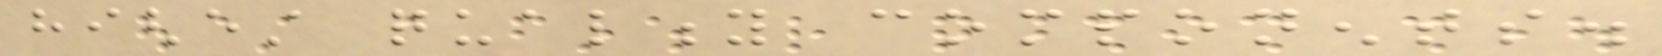highest quality components.
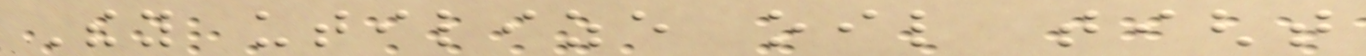They utilize oil tight
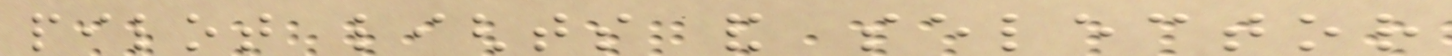pilot lights and selector
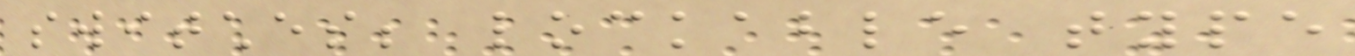switches; lockable type
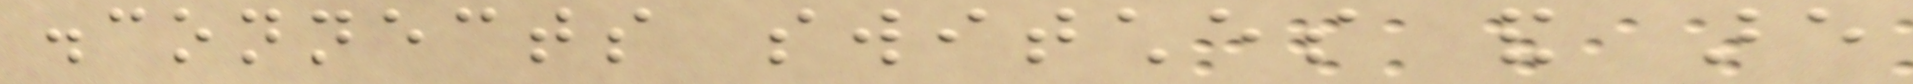disconnects switches and are
